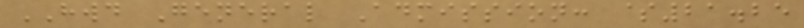HWD General Admission: $21.25
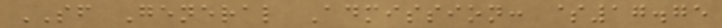SF General Admission: $17.75
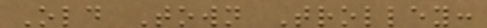Old Town Trolley:
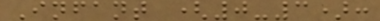Infant (0-3):
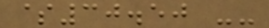$30.50 --
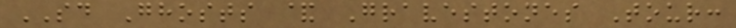SD Ghosts & Gravestones Tour:
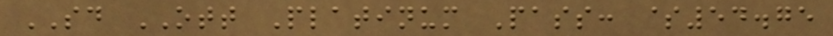SD OTT Platinum Pass: $54.75
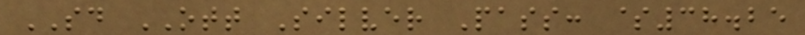SD OTT Silver Pass: $38.25
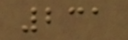231
